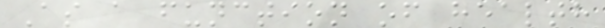As a function of health
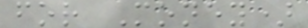for Money)
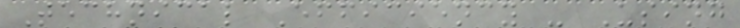Technical Efficiency - Using
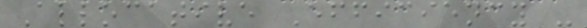Allocative Efficiency -
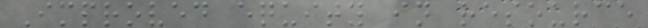Improved equity in resource
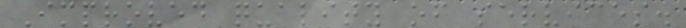Improved quality of services.
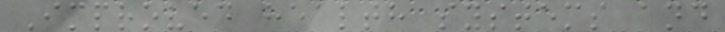Improved health systems and
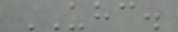UHC.
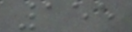155
